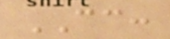CC:
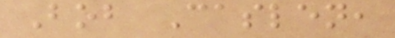Bob Caslen,
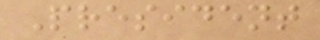President
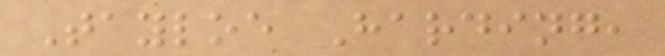Tayloe Harding,
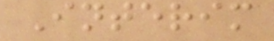Interim
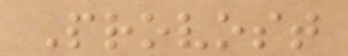Provost
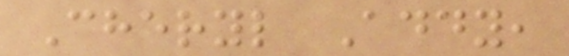Cheryl Addy,
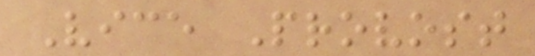Vice Provost
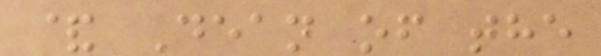& Dean of the
